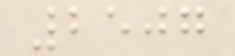2507
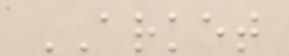ARKET
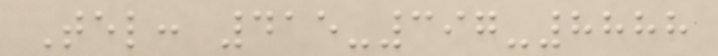Tel: 415-397-8888
